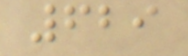629
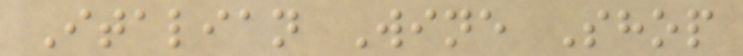Italian Wine Shop
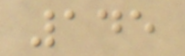145
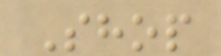Shop
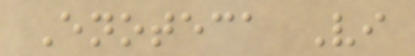Enoteca Vi
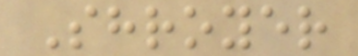Shroyer
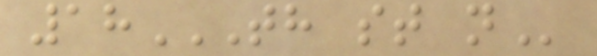18TH ST N
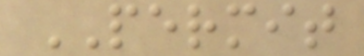PERMIT
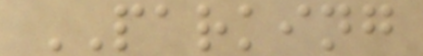PARKING
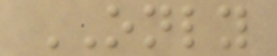ONLY
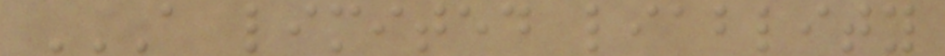A LIMITED LIABLITY
